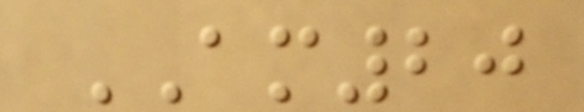AM20
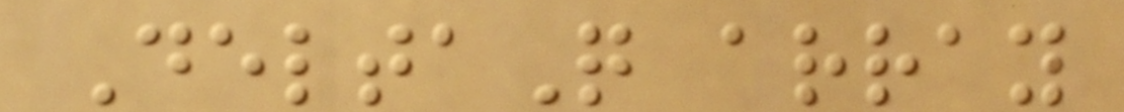DeltaQ array
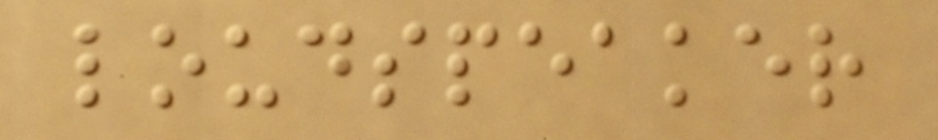loudspeaker
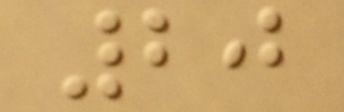20
